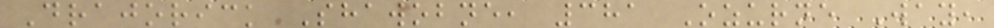Drajorick Shawobne, 381 Ozurne Way,
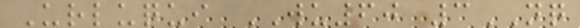Urluqui WU60 3NQ
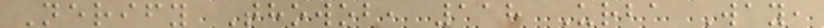Nerify Thowob, 118 Urba Way,
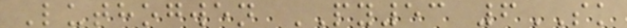Luthogwen PY53 6SK
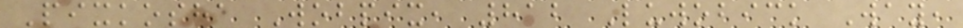Pixkosha Wobpix, 812 Luwobick Way,
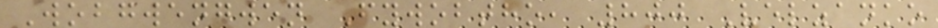Wobgwengwen Fywobtho, 800 Velzanko
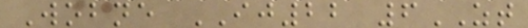Wobne IJ22 6ZT
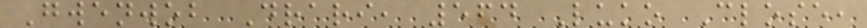Gwenwob Drari, 564 Luko Close,
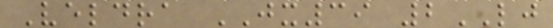Veldra JX39 2LJ
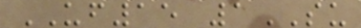UF15 1SU
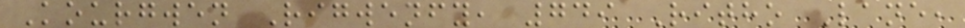Kourgwen Rigwenfy, 749 Ritho Lane,
